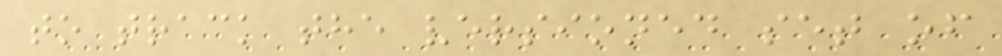to track the versioned set of
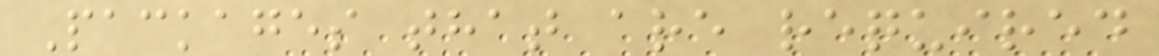Packages that are required
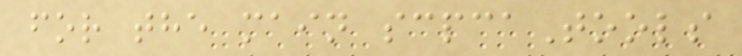for the main scpcaTools
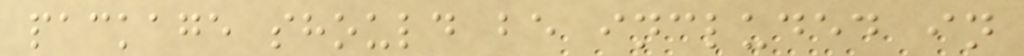package should be included in
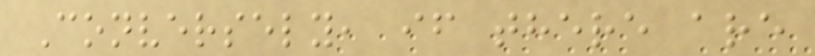Conversely, if there are
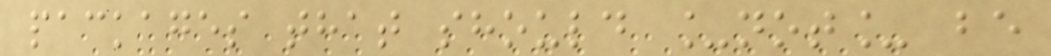packages that should _not_ be
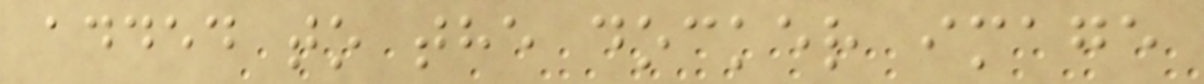added to the docker image
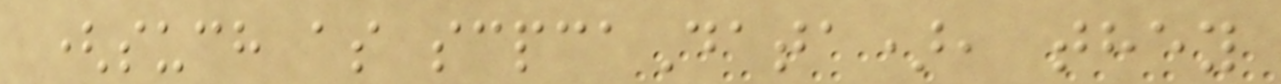(such as scpcaData), they
